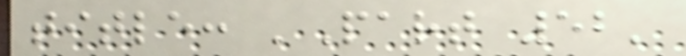title: 'Part 52'
